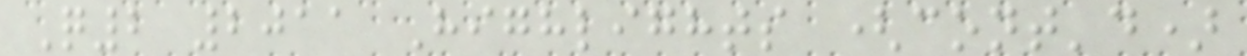Q2 2011 Highlights (cont'd)
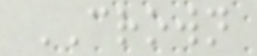CROWN
